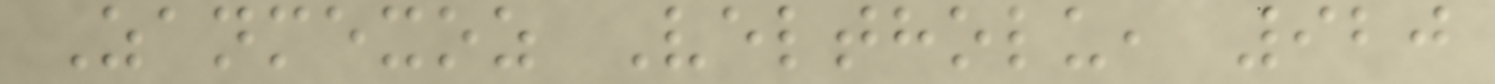Zanmexoz Veltholu, 920
